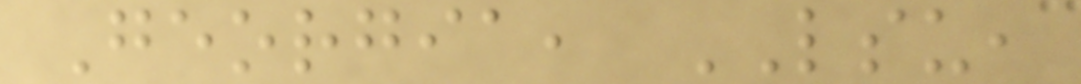Georgia, LSU,
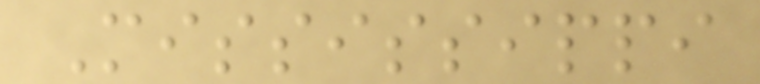Mississippi
